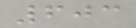603
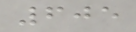605
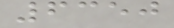6350
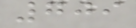709
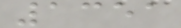1351
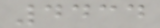4434
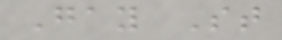Gay St
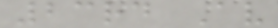23rd Av
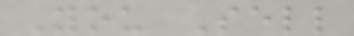You Sell
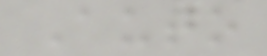Auto
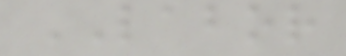LABOR
